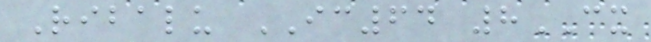Ribalu IC64 8CX
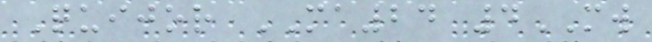Quijor MA24 4MW
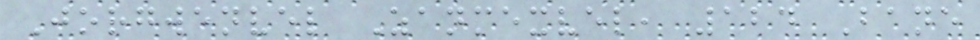Jorgwenvel Zanmexvel, 124 Bane
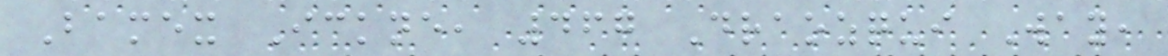Bamex Ickne, 467 Draozqui Way,
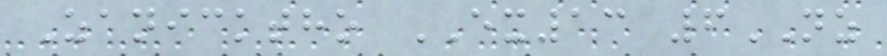Zanicktho EX13 6NZ
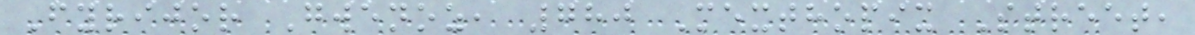Fyrijor Gwenoz, 780 Mexthopix Street,
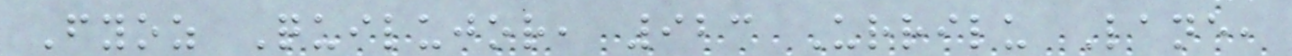Fyoz Quilujor, 923 Urrilu Lane,
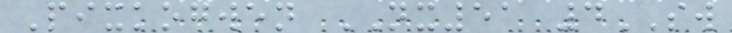Pixkogwen NX51 4SW
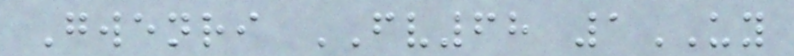Gwenri FV68 1UY
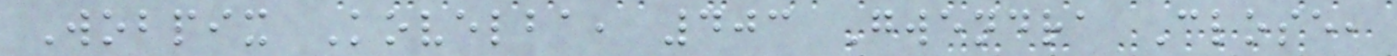Wobpix Kovelba, 403 Gwendra Close,
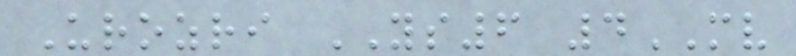Urozri YS6 4MV
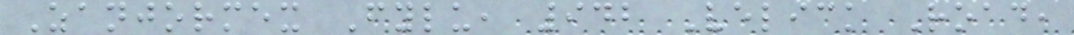Zanjormex Fylu, 942 Velick Road,
